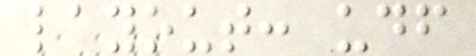layout: udf
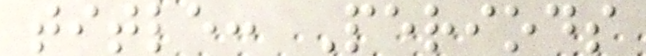title: Periods
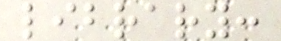library:
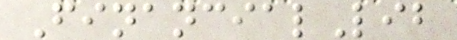FinancialLib
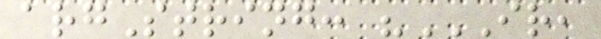argString: "IR,
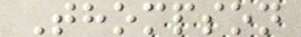Thompson
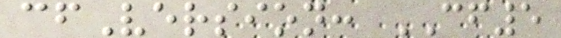cfVersion: CF5
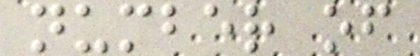number of
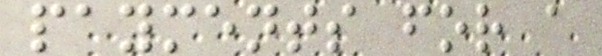payments for a
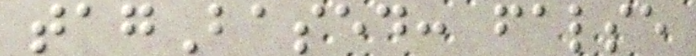tagBased: false
